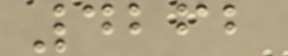4262
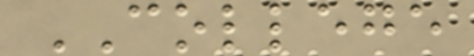COLLEGE
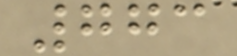773
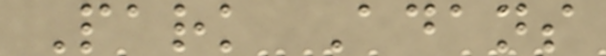Park Adans
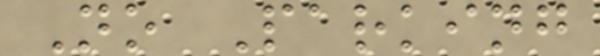No Parking
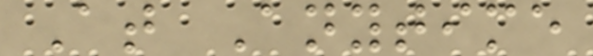At Anytime
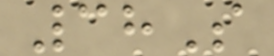38S
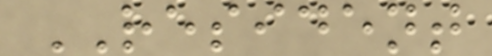RESIDENT
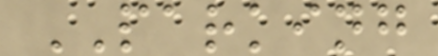PARKING
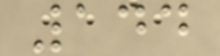144
